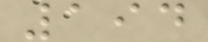194
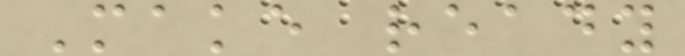Make ready
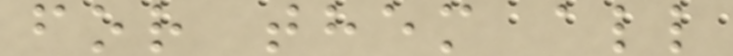for them all
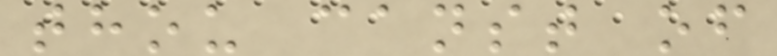thou canst of
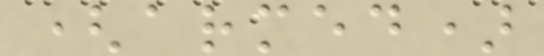(armed)
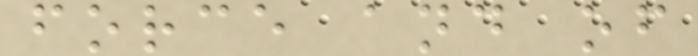force and of
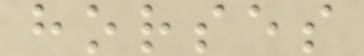horses
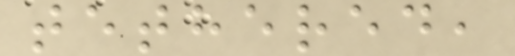tethered,
